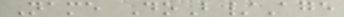Name DoB/Age
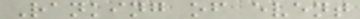Ranking of event
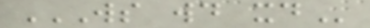WS WD XD
